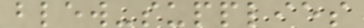blew-supplies
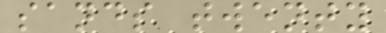sands twenty
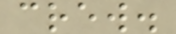crew.
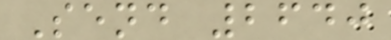Send 2640
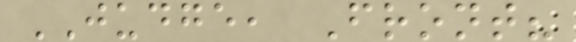JUDGE, Front?
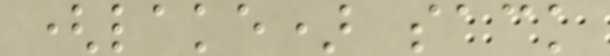(lake) sack
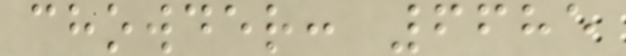chowder: 6685
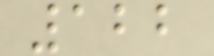122
